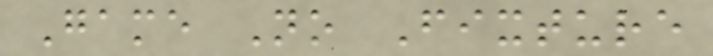Game No Fixture
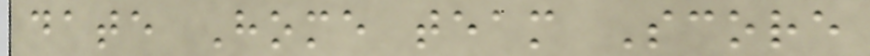date Home team Score
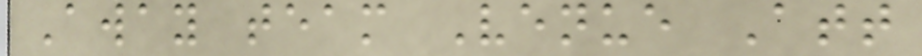Away team Venue Att
